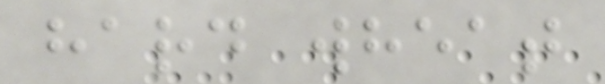hard wheat
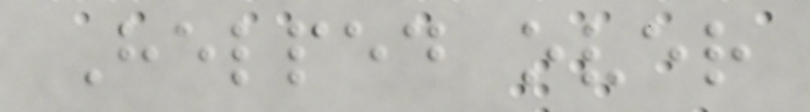Helped over
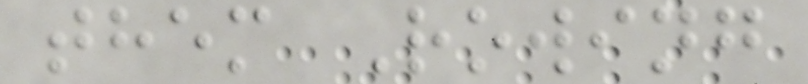them Rowing
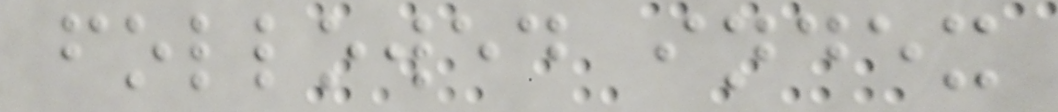followed index
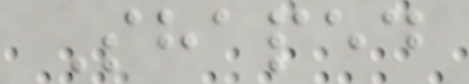Shaped
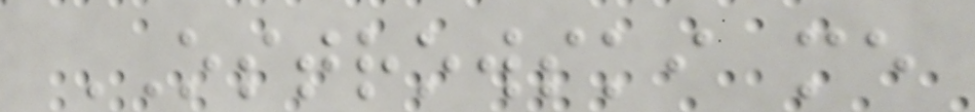OSTROWSKI me
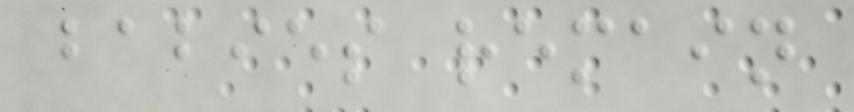babies remain
